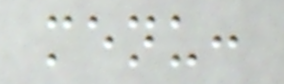menu:
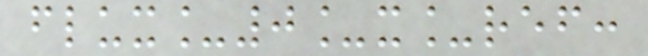flux_0_x_ref:
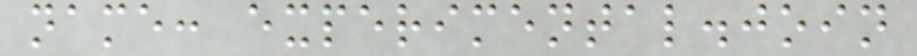name: experimental.join
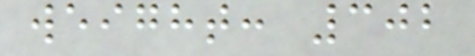weight: 302
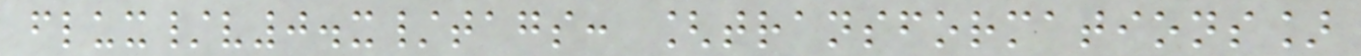flux/v0.x/tags: [transformations]
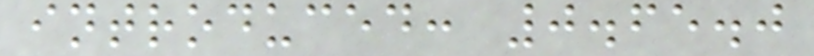introduced: 0.65.0
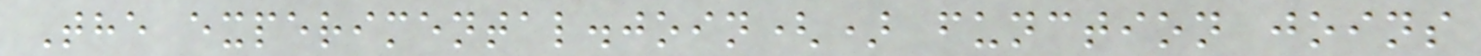The experimental.join() function joins
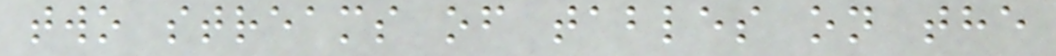two streams of tables on the
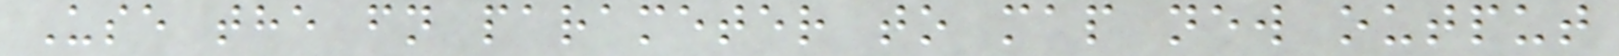Use the fn parameter to map new output
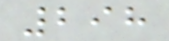298
